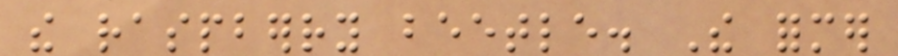the raspberry beetle. The former
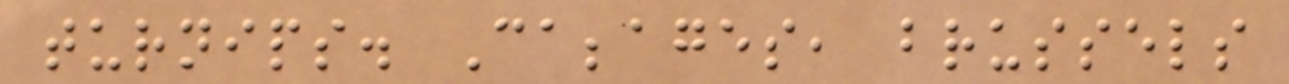turnips. Cabbages, brussels
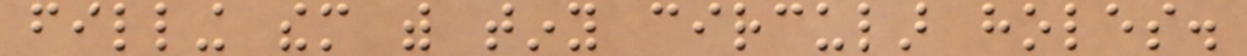filling them with tiny circular holes.
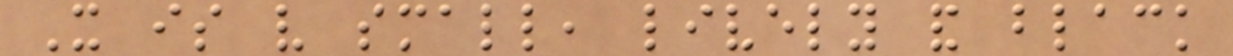It is very small, lively and black
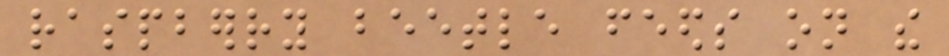raspberry beetle feeds on the
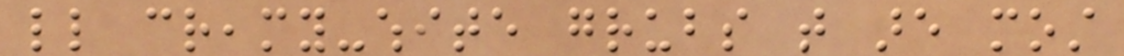little creamy-white grubs that are most
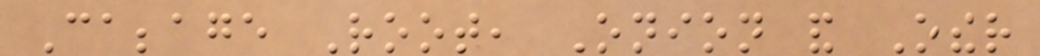Cabbage Root, Onion and Other
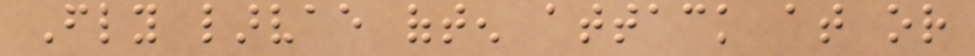Fly larvae often attack at or
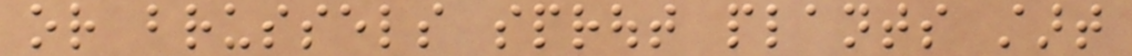or brussels sprout plants start
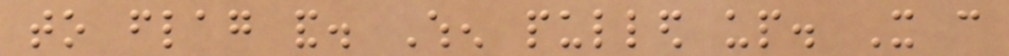to flag and. When pulled up. It can
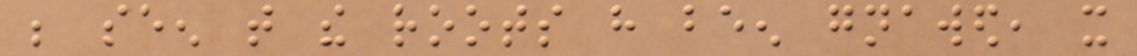be seen that the roots have been gnawed, it
